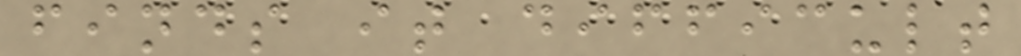finds it difficult
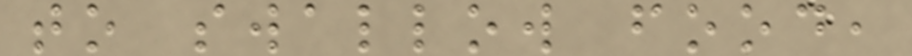to swallow food,
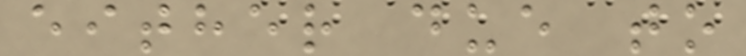either due to
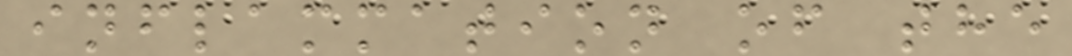inflammation of the
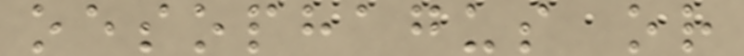oesophagus or
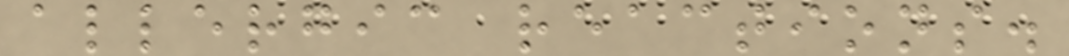allergic reactions.
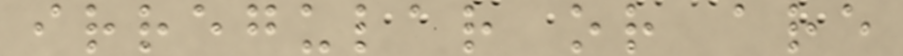irregular or are
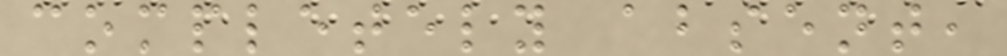completely absent,
